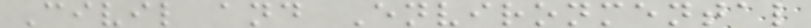Civil and Environmental
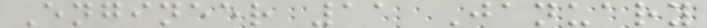Engineer 11 January
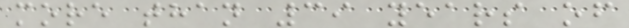more than 39 years of
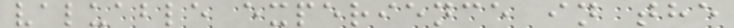valuable experience in the
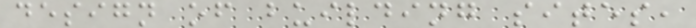design of building sites,
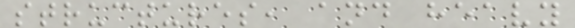structures, and heavy
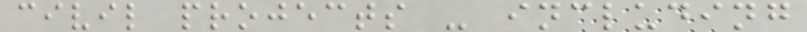civil projects - including
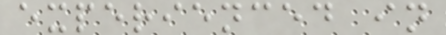experienced in
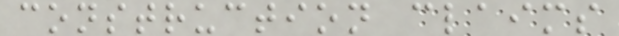construction claims
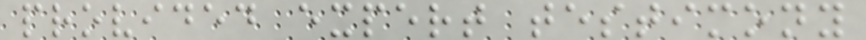provided expert testimony
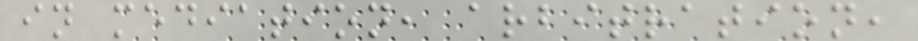in mediation, arbitration,
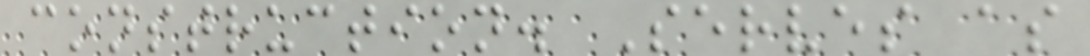construction. Serves as
